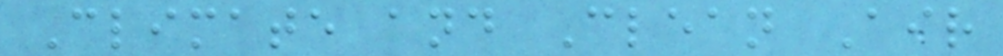Climate and Clean Air
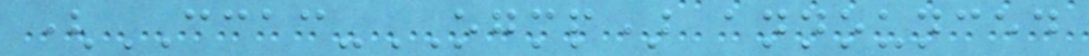(CCAC-OGMP) announced
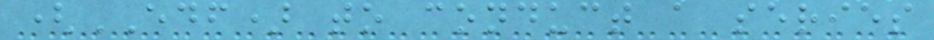(EDF) to conduct a series
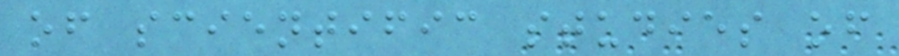of scientific studies of
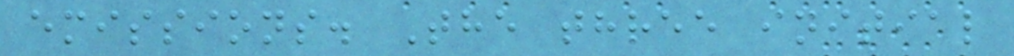emissions. The three initial
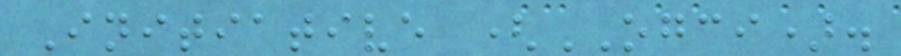Initiative (OGCI).
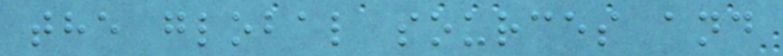the global sources and
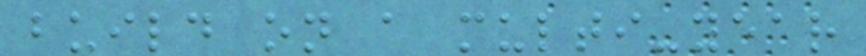build on a multi-year
